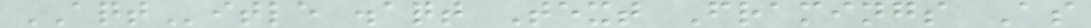AQTitle .aqt Text Framings As
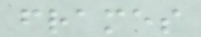frames
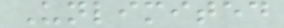Unlimited
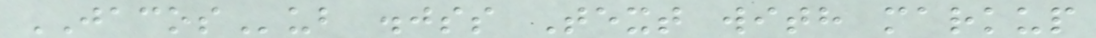JACOSub .jss Text with markup
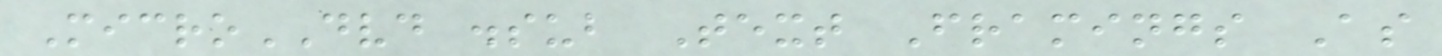MicroDVD .sub Text Framings As
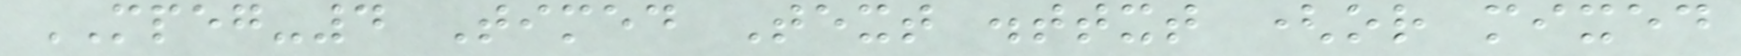MPEG-4 Timed Text .ttxt (or mixed
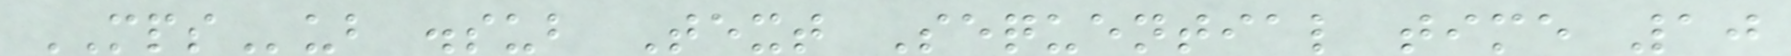MPSub .sub Text Sequential time 10
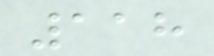118
